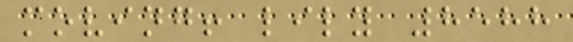moving! lily 8588
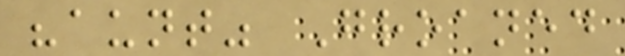"aunt" Groaned
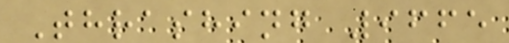Thrashing 9665
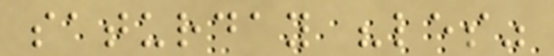saturday "les"
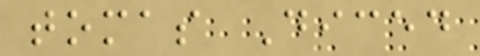tomas Diced
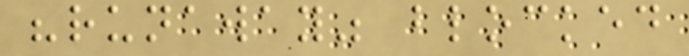"runaway" blocked
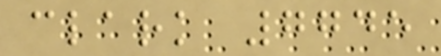clark 7745
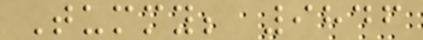Tummy; 9846
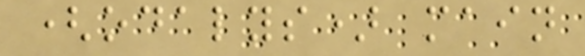(odalys) main
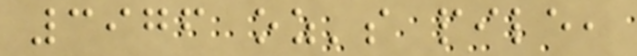3976 oz's pile,
